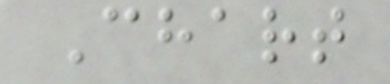Chart
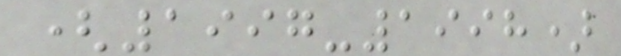(1997-1998)
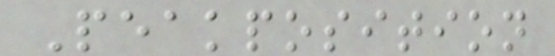Peakposition
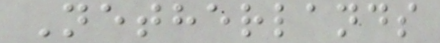Netherlands
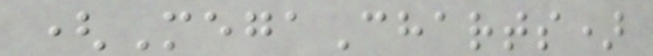(MegaCharts)
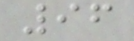96
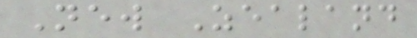New Zealand
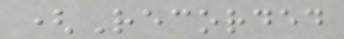(Recorded
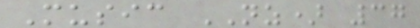Music NZ) 37
